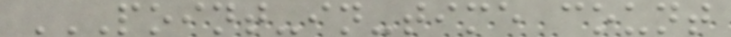POINT-IN-TIME COUNT
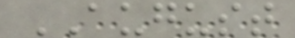AUGUST
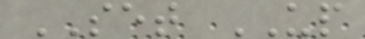SET UP
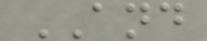AND
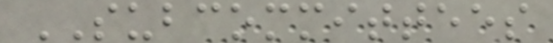SUBCOMMITTEES
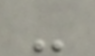-
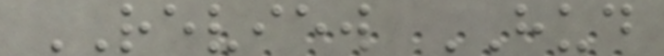REVIEW HUD
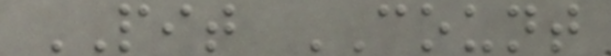PIT COUNT
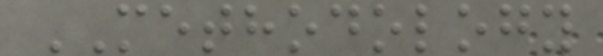METHODOLOGY
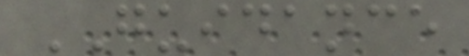GUIDANCE
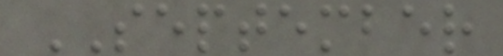SEPTEMBER
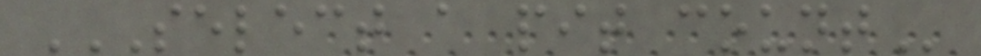SELECT A PIT COUNT
